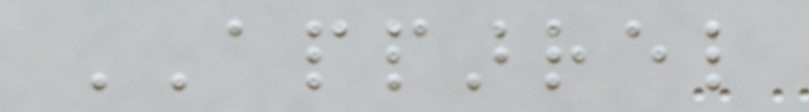APPARREL
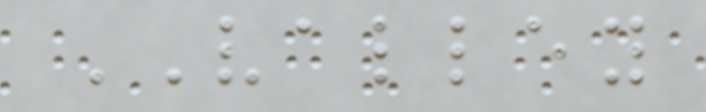VALLEY
